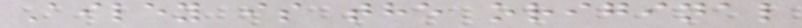Ailey is the original
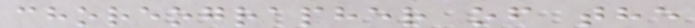choreographer of the
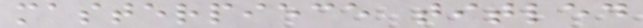masterpiece titled
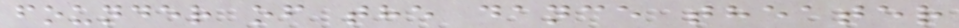founder of the dance theater
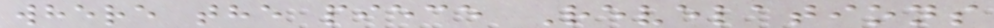where the piece Revelations
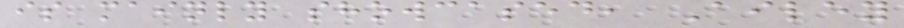is mainly showcased, Ailey
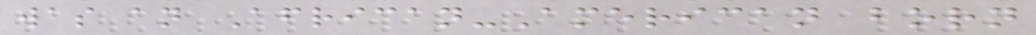was an African-American born
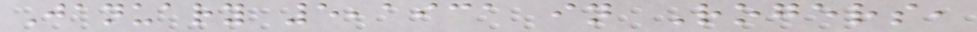January 5,1931 in Rogers,
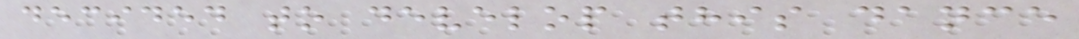decided to develop this dance
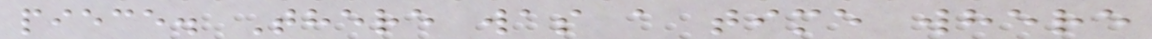piece. There was a time where
